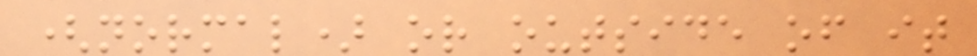(normal) or outside of it
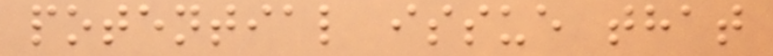potential issue that
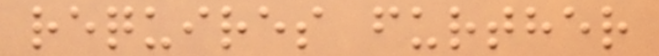requires further
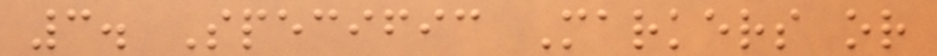3. Specific Markers or
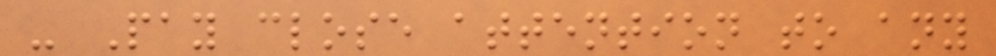- Pay close attention to any
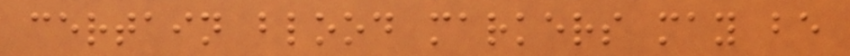certain blood markers may be
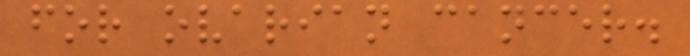for ovarian cancer.
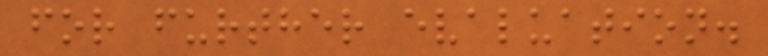for further evaluation.
